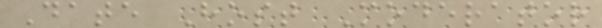Date Host Moderator
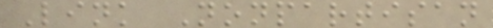Link Nonpartisan
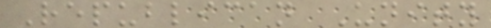Republican Unity
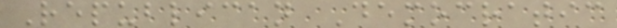Republican Democratic
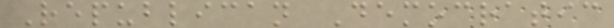Republican Democratic
